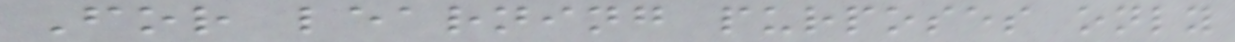For learning purposes only
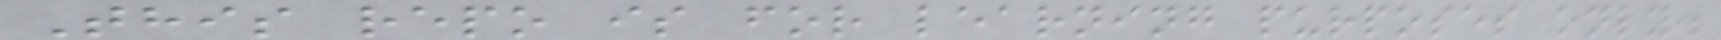This repo is for learning purposes only.
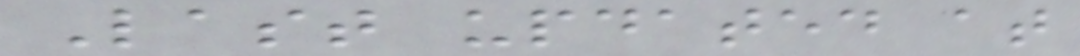Last updated at
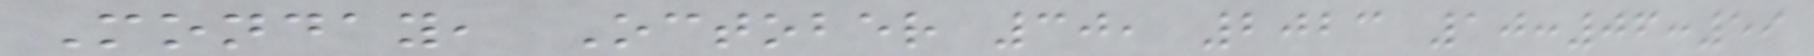Monday, October 30, 2023 10:06:59
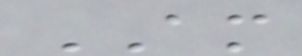AM
